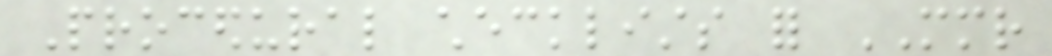Procedural checklists for MMR
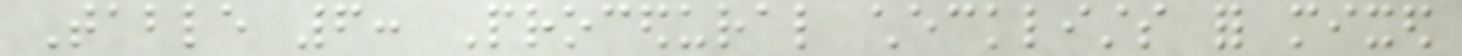Table 6: Procedural checklists for mixed
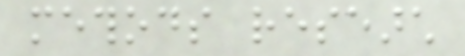methods research
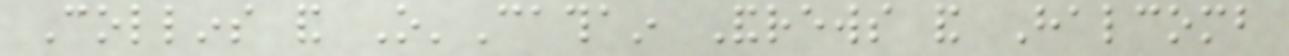Collins and O'Cathain Andrews and Halcomb
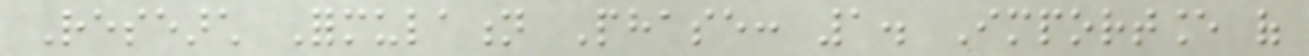Research Formulation Phase: 1. Importance of
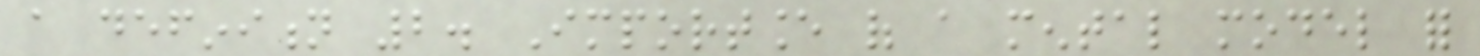a definition 2. Importance of a mental model for
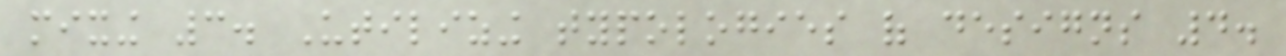mixing 3. Utilizing typologies of designs 4.
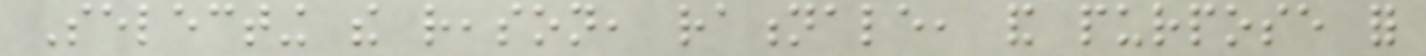Selecting the reason, rationale, and purpose for
